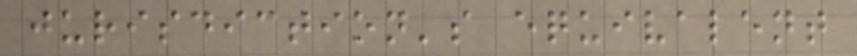jurisdiction's equivalent
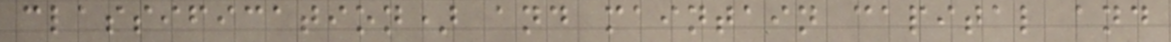classification) and maintain capital and
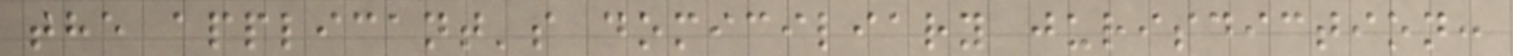the applicant's domiciliary jurisdiction:
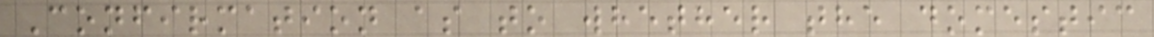Confirmation as to whether the domestic
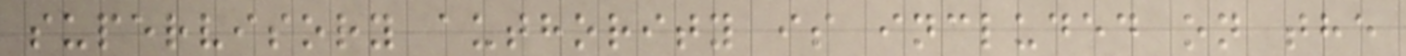supervisory authority is included on the
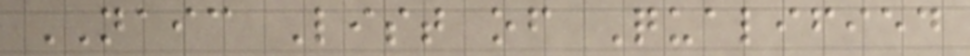NAIC List of Qualified
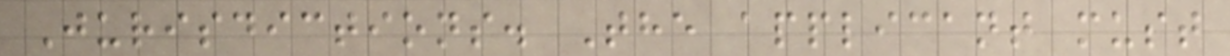Jurisdictions. The applicant must
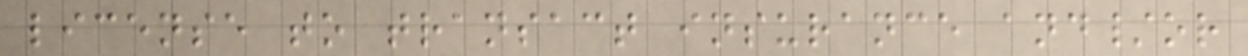license to transact insurance and/or
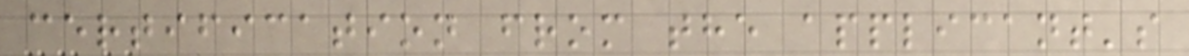certification from the applicant's
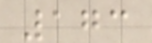173
